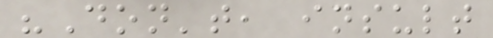"Don't, insult
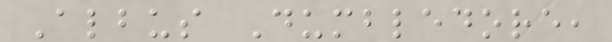Albus Dumbledore,
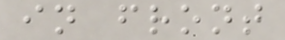in front
